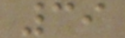39
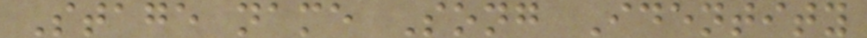Stage name Song Identity
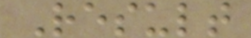Result
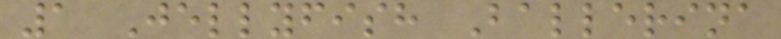1 Jellyfish Ballerina
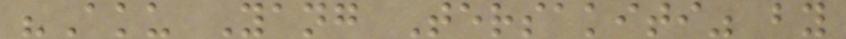"Aku Yang Tersakiti" by
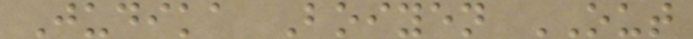Judika Boiyen OUT
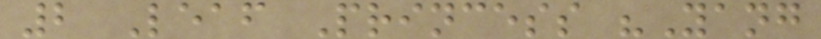2 Leaf Princess "Yang
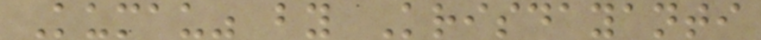Kumau" by Krisdayanti
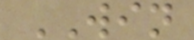WIN
